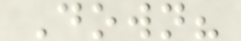Down?
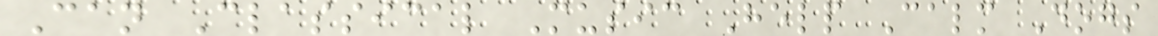Can Classical Music Help Calm Dogs
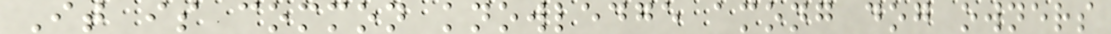It is common knowledge among dog owners
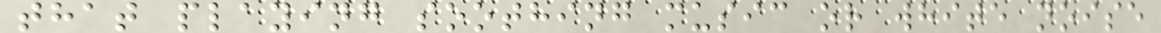that playing soothing music or white noise
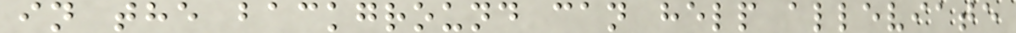in the background can help alleviate
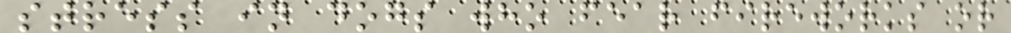stress in dogs who fear fireworks or
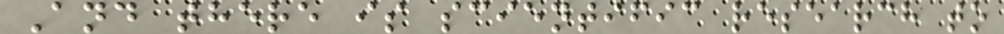And there is scientific research to
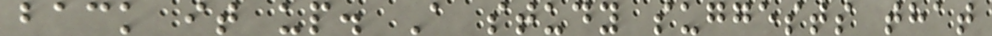back it up. A study suggests that
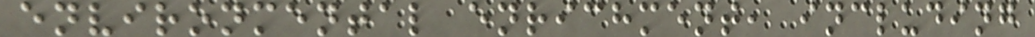environmental enrichment, including
